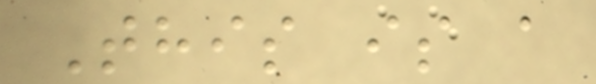This is a
